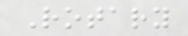Rotary
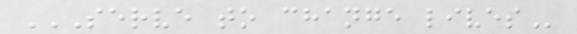SERVE TO CHANGE LIVES
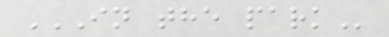IN THE PARK
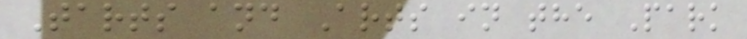Tarts and Arts in the Park
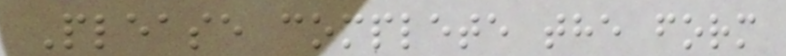Please complete the form
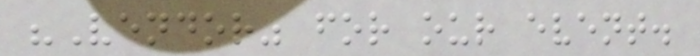"Vendor" for our event.
